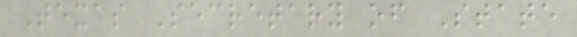Texas Secretary of State
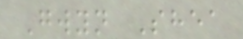Gwyn Shea
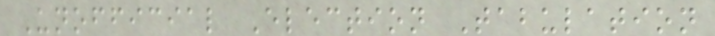Unofficial Election Tabulation
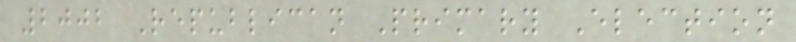2002 Republican Primary Election
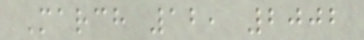March 12, 2002
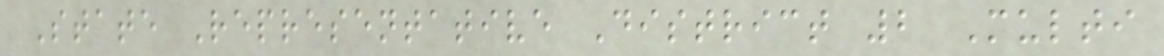State Representative District 2 Multi
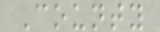County
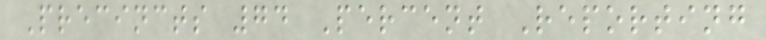Precincts 74 Percent Reporting
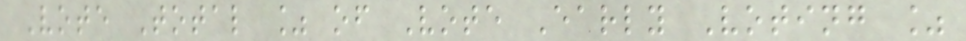Vote Total % of Vote Early Voting %
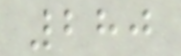280
